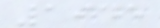1945
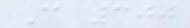C 300
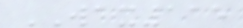WAX115
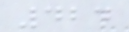424
